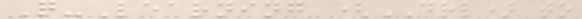Q-Learning (DRL) to
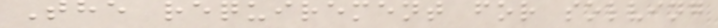The requirement for solving
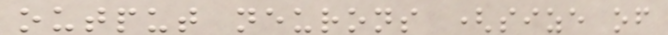output neurons (size of
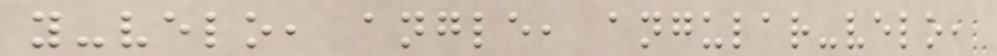y-velo, angle, angular-velo,
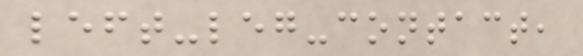left-leg-contact,
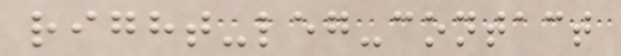right-leg-contact
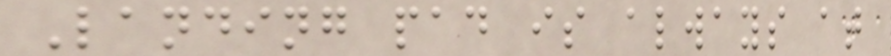Landing pad is always at
